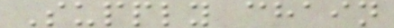Supply chain
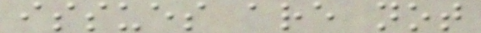issues are not
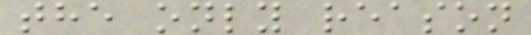the only reason
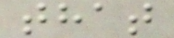that
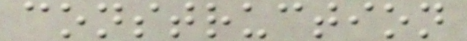construction
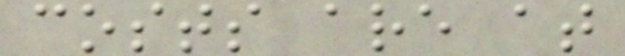costs are at
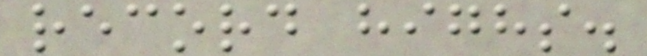record highs.
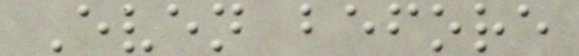Even before
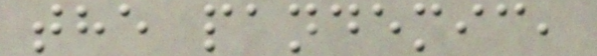the pandemic,
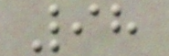98
